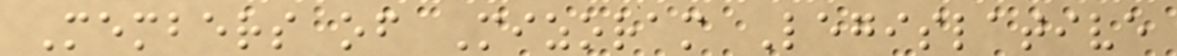Members of Mizoram Legislative
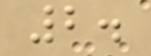2.
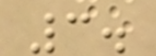3.
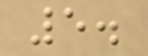5.
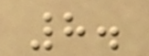8.
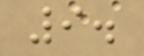9.
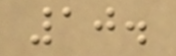10.
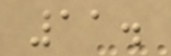11.
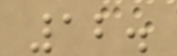12.
